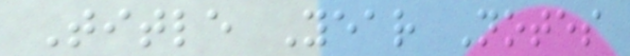Title Year Notes
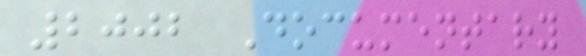2002 Documentary
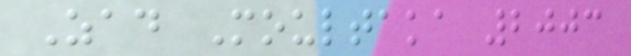Zad Moultaka 2003
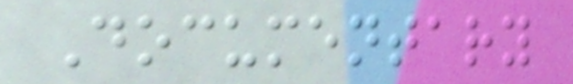Documentary
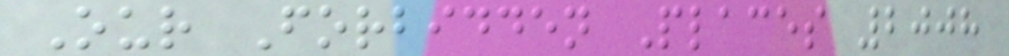Our Forbidden Places 2008
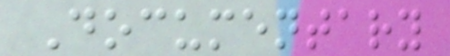Documentary
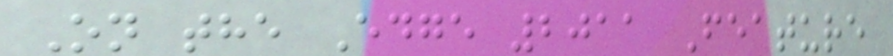On the Edge 2011 Feature
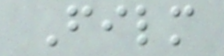Film
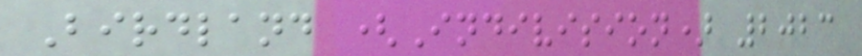Birdland (Indivision) 2023
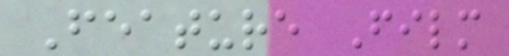Feature Film
